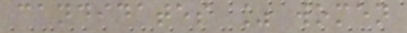candidates % women
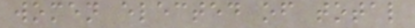women elected of total
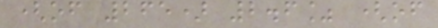(of 265) 2.6% (of
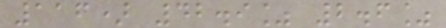116) 42.9% 2.6%
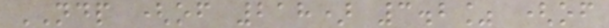NDP (of 218) 3.2% (of
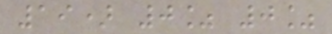19) 0% 0%
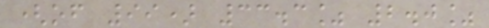(of 99) 33.3% 2.0%
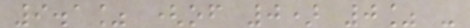9.1% (of 0) 0% -
